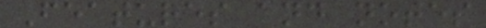Features and notes
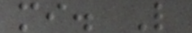mi. L
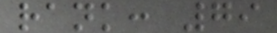rank: 79
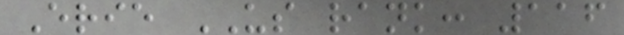Erie US rank: 116
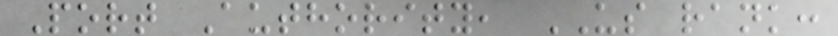Port Authority, US rank:
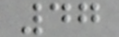47
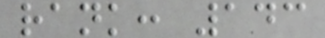rank: 143
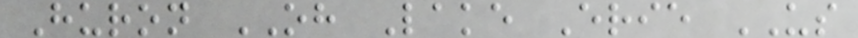Huron OH Lake Erie US
